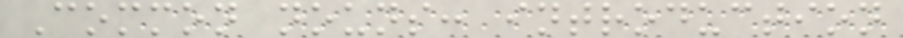Common nouns: introduction
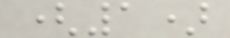(1)
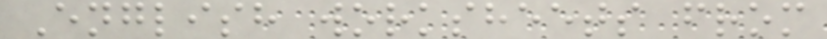English worksheets from
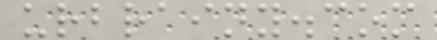urbrainy.com
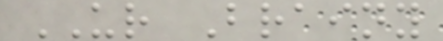UR Brainy
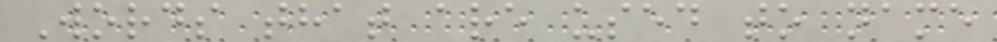Words that are used to name
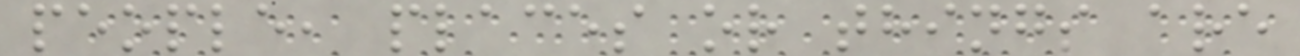people, places or things are
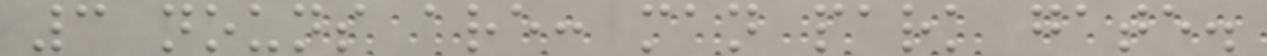3 nouns are: man park gate.
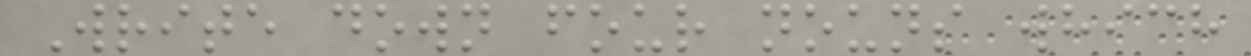Write down four nouns which
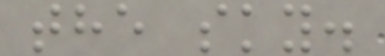the sky.
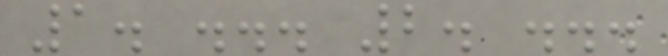1. ... 2. ...
